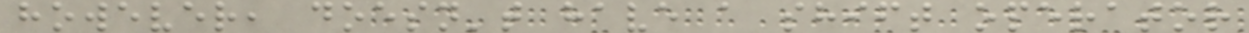however, doesn't have a shift operator
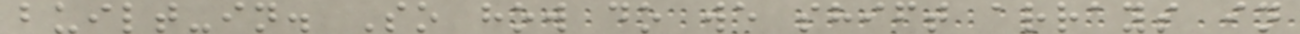built-in. So how do we shift arrays in
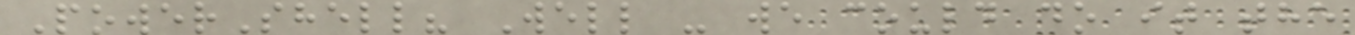PowerShell? Well - we could do it the
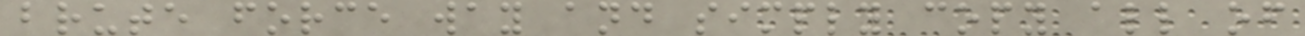brute force way and simply copy all of
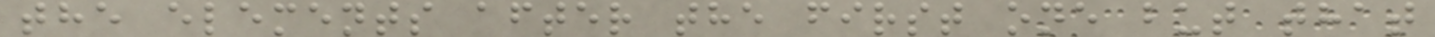the elements after the first one but that
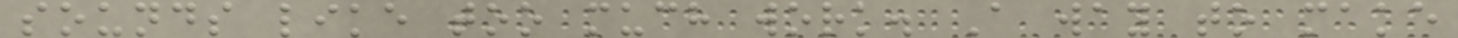sounds like too much work. A way to make
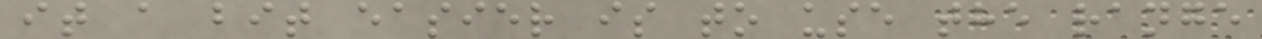it a bit easier is to use the range
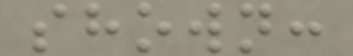shown:
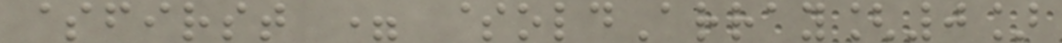$first = $oldArray[0]
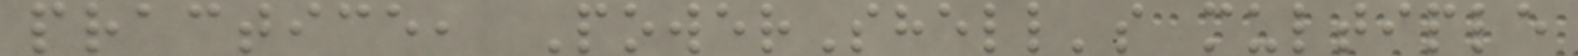practice, PowerShell's multiple
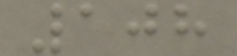108
